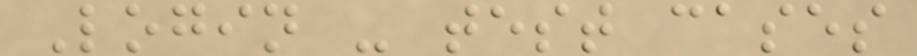Login - test cases
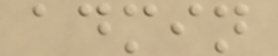admin
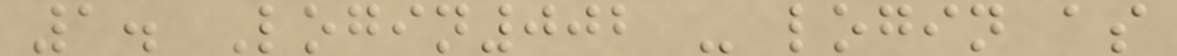1. Login002 - login as
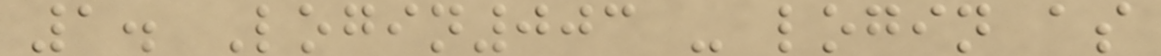1. Login003 - login as
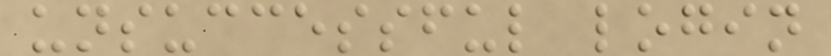unsuccessful login
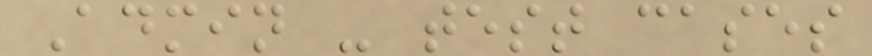Admin - test cases
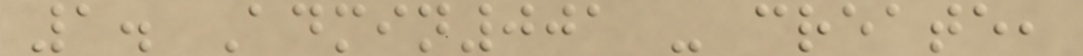1. Admin001 - create,
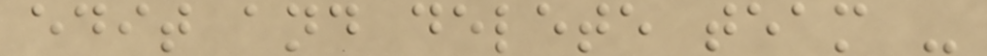edit and delete team -
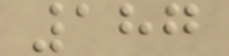187
